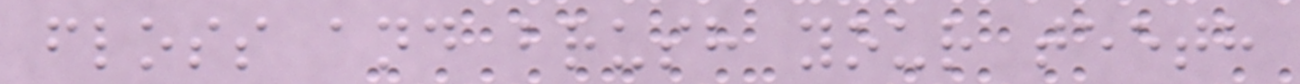floss and brush your teeth
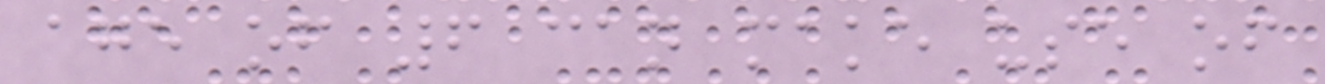age of 6 can make use of
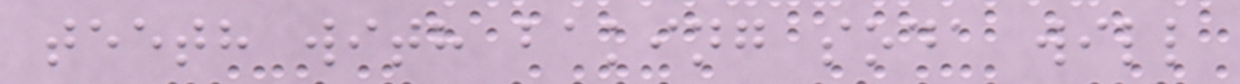teeth with baking soda will
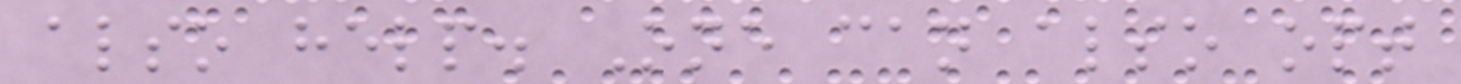also help. One can also opt
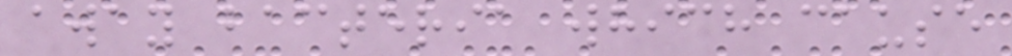away bacteria which cause
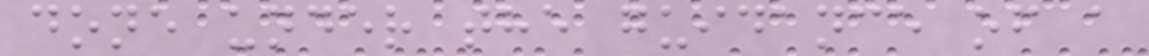done under the guidance of a
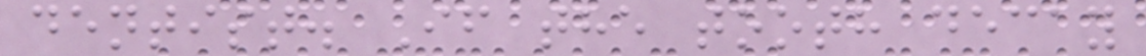dentist. If the tooth decay
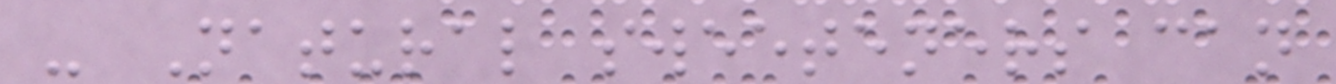- Natural sweeteners can
